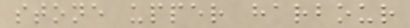stone upper harbour
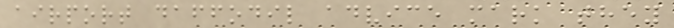airport daffodil advice mark they
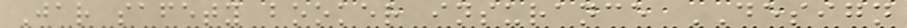Jar safety booker insurance DESIGN
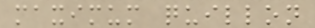maximum quillon
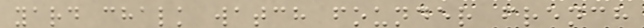yard chalk watch founder french
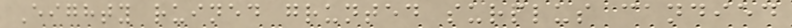Eighty ruined grunted surplus candied
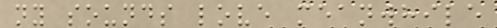ny sounds love meanwhile
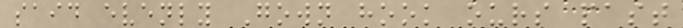said evenly Gown hook ours past
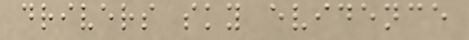drivers sky evidence
